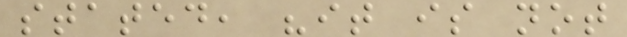stated, "it is not
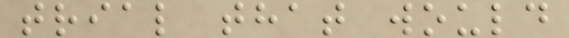trial that would
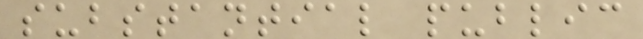substantial public
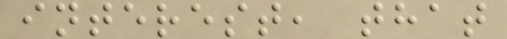interest, that
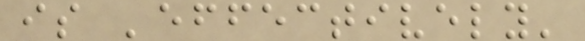is 'effectively'
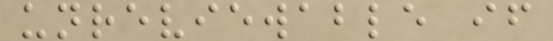unreviewable if
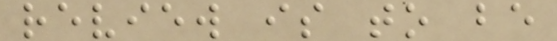review is to be
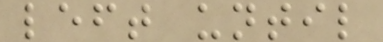left until
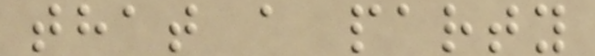that a party
